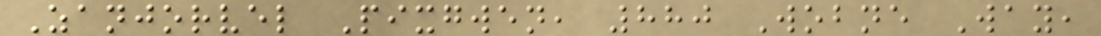Zanjorvel Pixgwen, 880 Wobne Way,
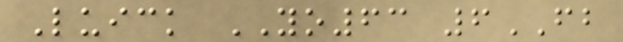Luick YO63 6FB
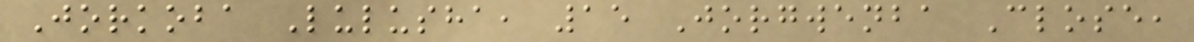Jorkoba Lulusha, 15 Jorgwenba Close,
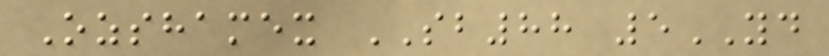Ozshamex SB88 5YD
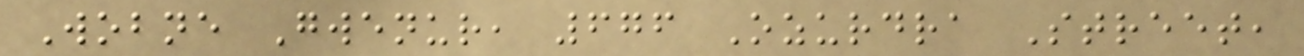Wobne Gwenur, 676 Ozurdra Street,
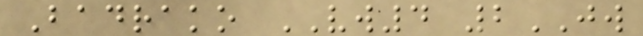Badrako VW4 2JW
